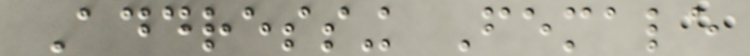Addressing Female
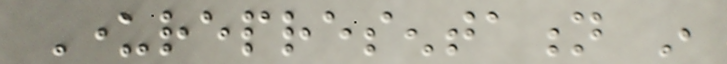Underrepresentation in
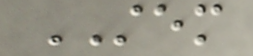STEM
